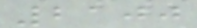2100
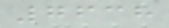7638
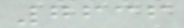7636
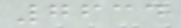7634
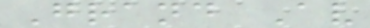Grand Av
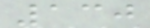130
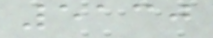5130
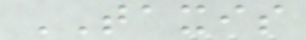TAXIS
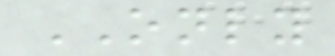ONLY
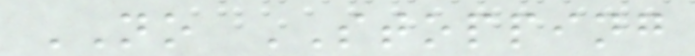NO STOPPING
